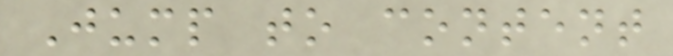Jump to content
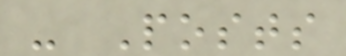- Posts
